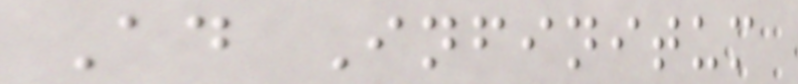Ad Infinitum
